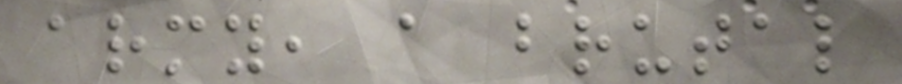army, a brutal
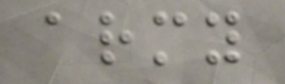army
